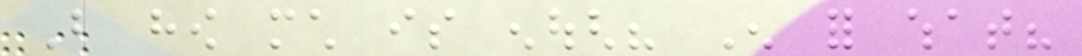But how much is enough? Enough for what?
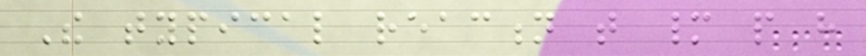The typical reaction that many people have
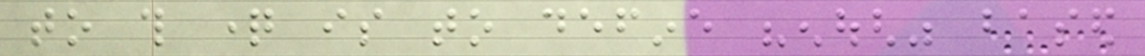to this question is to define "enough" based
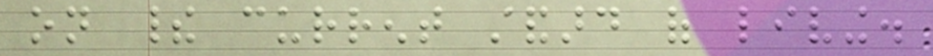on their current standard of living.
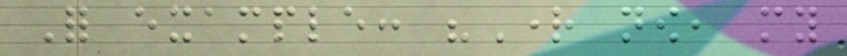For example: "Right now, my
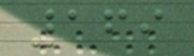169
